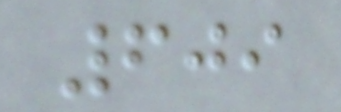609
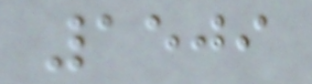1509
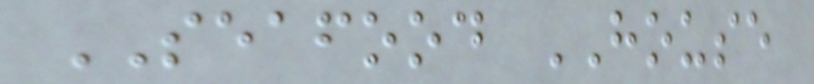SEAFOOD HOUSE
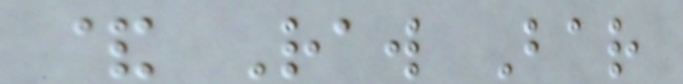& Raw Bar
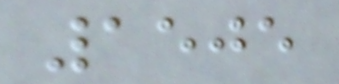1505
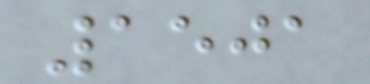1501
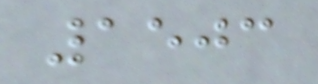1503
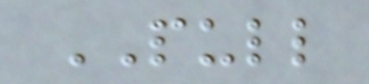PULL
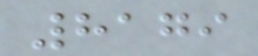8179
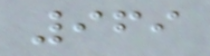969
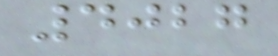4027
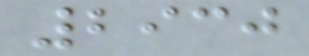2930
